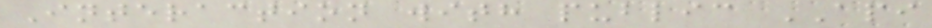Interaction with public API
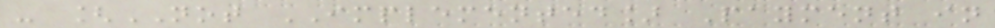- [NOT IMPLEMENTED] Payment in
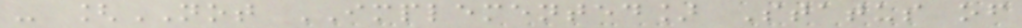- [NOT IMPLEMENTED] Status of
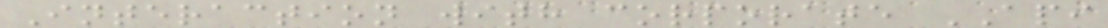Interaction with corporate API
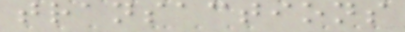transactions
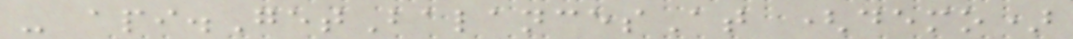- api.GetBalancesAt (demo)
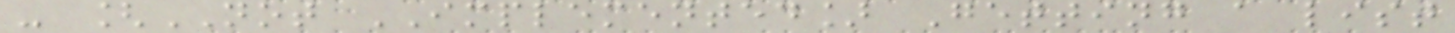- [NOT IMPLEMENTED] Getting a list
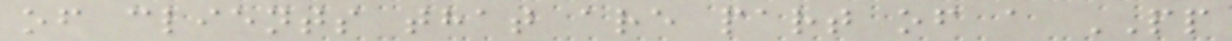of clients that are part of a PP
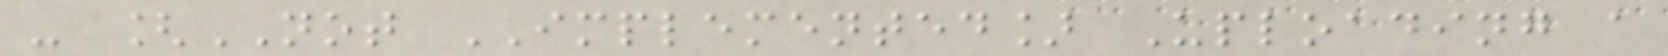- [NOT IMPLEMENTED] Uploading a
